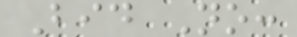Bid No:
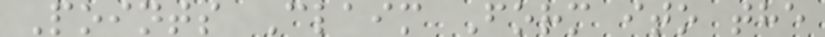Points Claim Form ito the
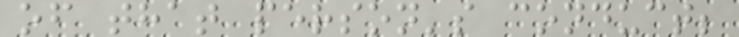of that person's conduct;
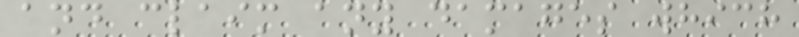and claim any damages which
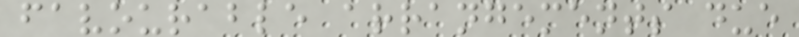favourable arrangements due
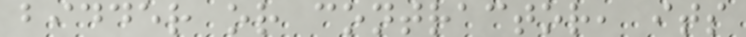bidder or contractor, its
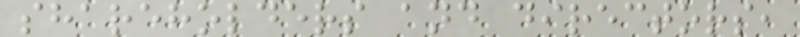shareholders and directors,
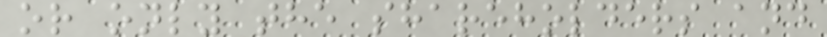or only the shareholders and
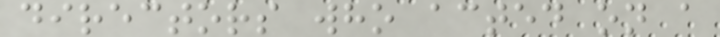directors who acted on a
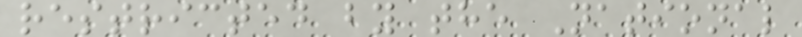restricted by the National
